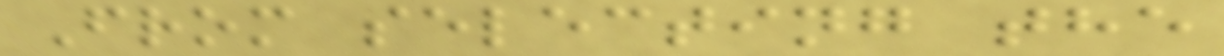From selecting the
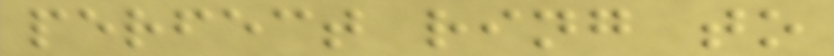perfect ring to
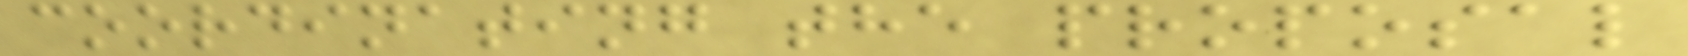coordinating the proposal
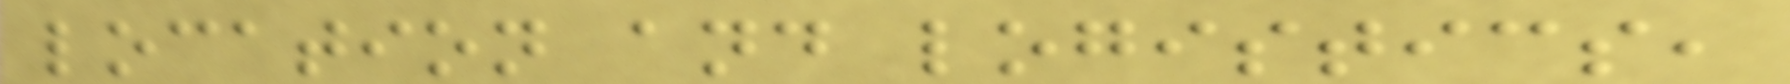location and logistics,
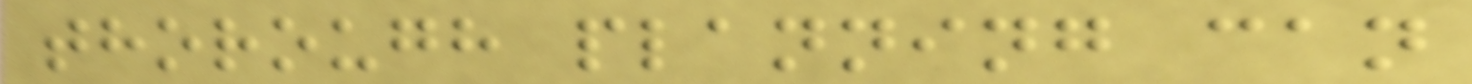thorough planning can
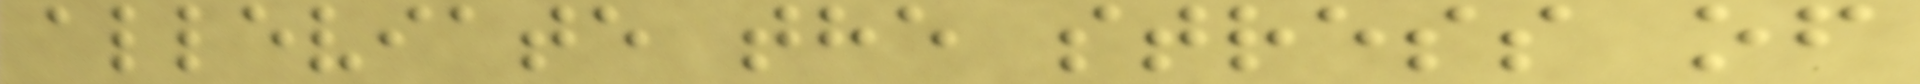alleviate the stress of
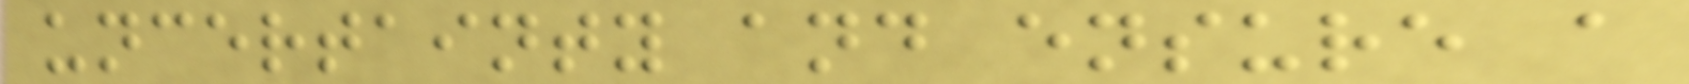uncertainty and ensure a
